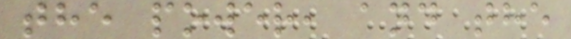the power, and the
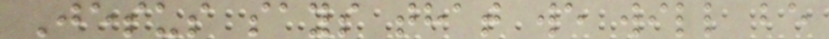Jesus says that we will be
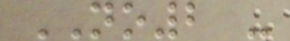NO2 -
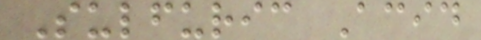Sulfuric Acid
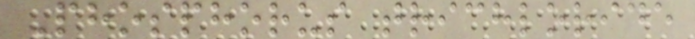Phosphorus trichloride
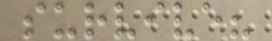survive?
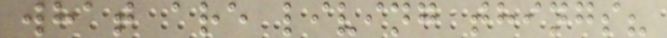what are living things?
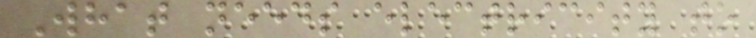What needs electricity to
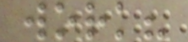work?
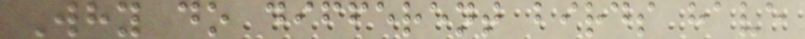Why do different birds have
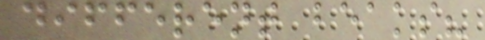different beaks?
